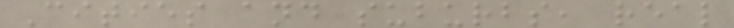Cities and suburbs, real
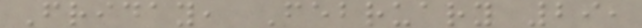Friday, February 29,
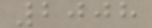2008
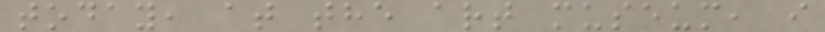today, at the art museum, i
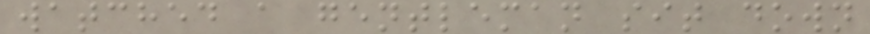watched a gentleman sit down
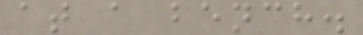at a bench.
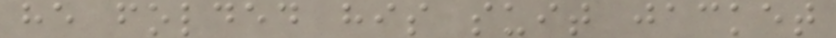he folded his suit jacket
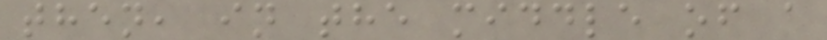then, in the middle of a
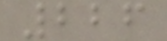226
